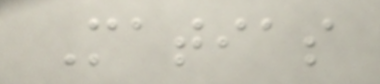Matias
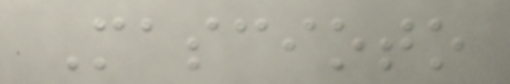Mascioto
